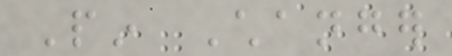Pin Changer
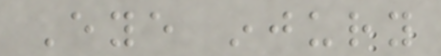Eye injury
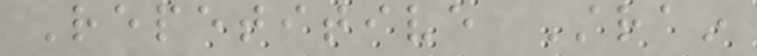Repetitive Strain
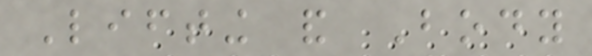Lifting and Body
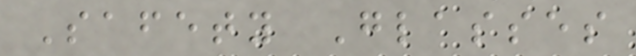Safety Glasses
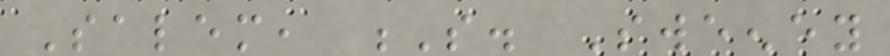Salem, S. Sweeney
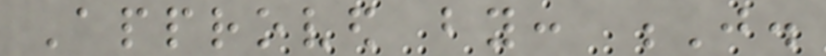Approved by: J.
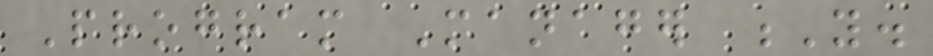Program Manager Y.
